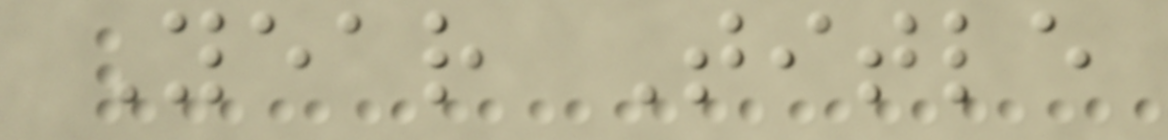Year Title
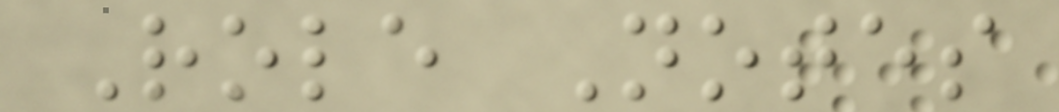Role Notes
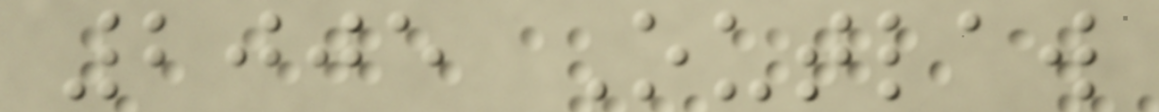2005 Outlaw
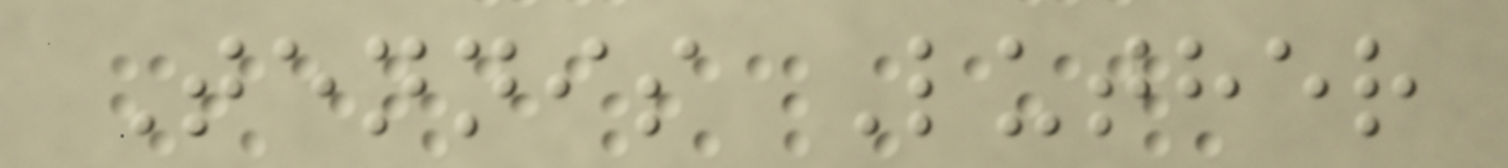Tennis Luther
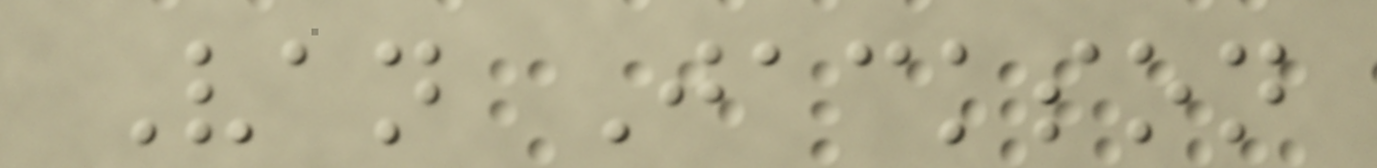Van Jackson
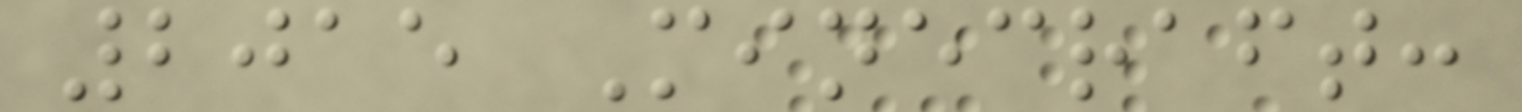2015 Minecraft:
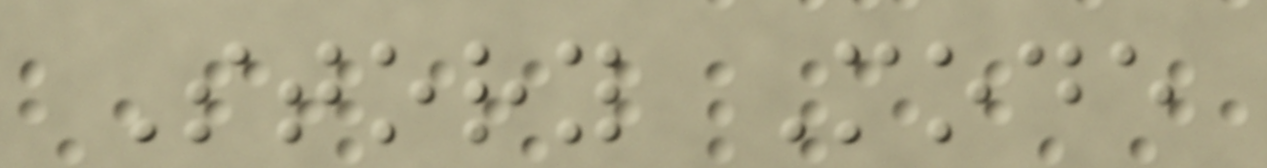Story Mode
